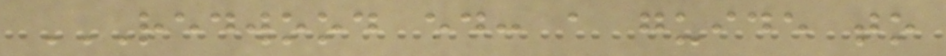REDWOOD ED: A GUIDE TO
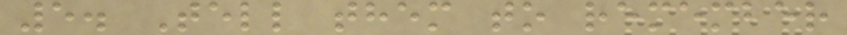5. Tell them to remember
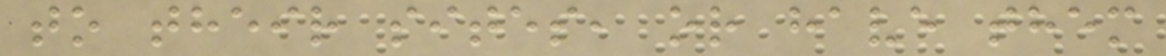to their sites, or have them
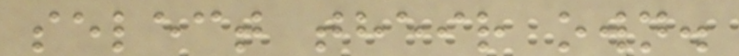select their own.
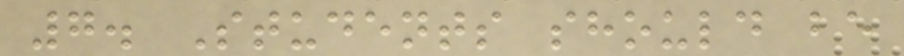7. Students should be
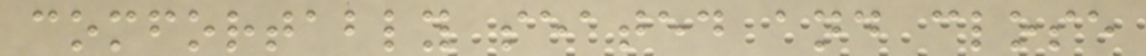comfortably seated and close
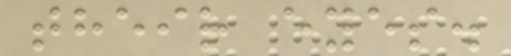their eyes.
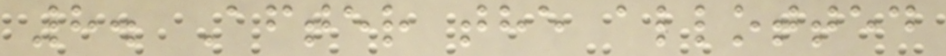8. After the allotted
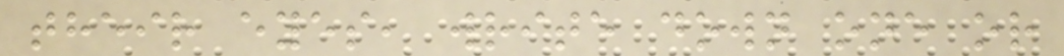their eyes, write down one or
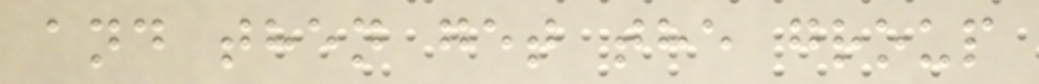and then get the group
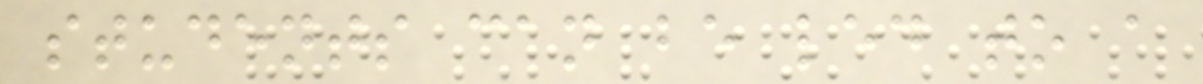students can be led to a
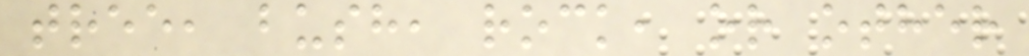tree, bush, rock, or other
